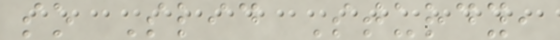so Slid Sturdy,
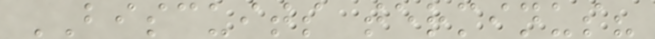BISCUITS terminus?
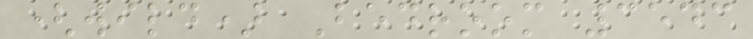(wild) Bedroom 3543
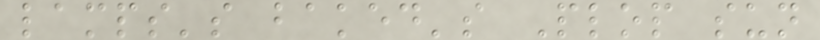lamps's baked's Plop sun
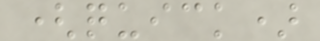(quick)
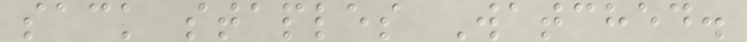sack staples Watched.
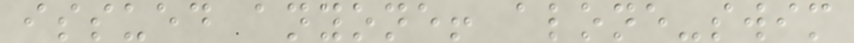issued anyone! alone-swim
